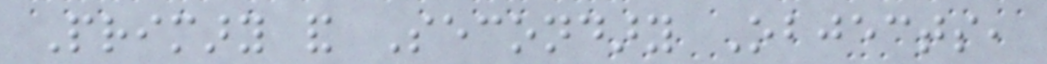Primary and Secondary Objects,
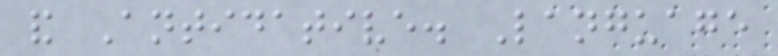and Antidative. Language
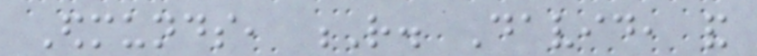Edmunds, R. David, and
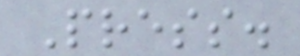Press.
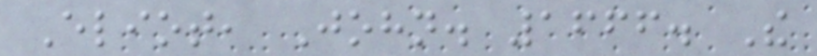Eliot, John. 1666. The
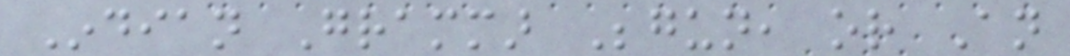Indian Grammar Begun, or An
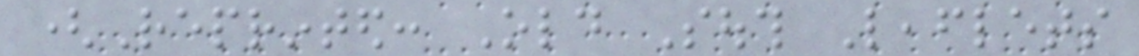(Reprinted: Old South Leaflets
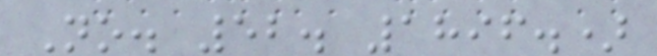No. 52. 1896.)
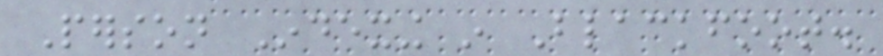Person Indexing in Blackfoot.
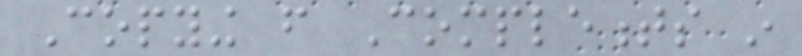Copying from Complements in
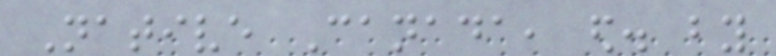Native Canada, ed. by
